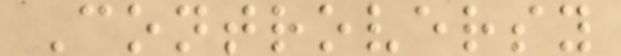Controversy
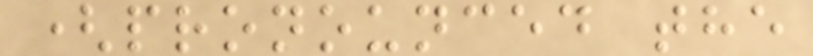(pronounced the
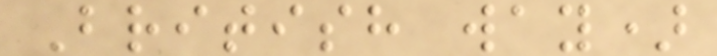British way)
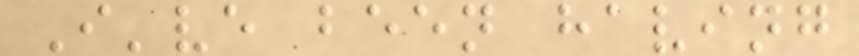I've been having
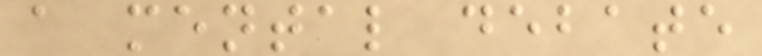a mental debate
